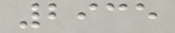2935
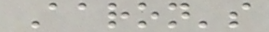Aaron's
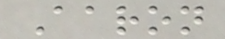Aaron
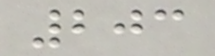203
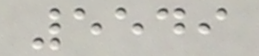5549
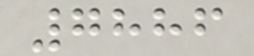7886
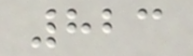823
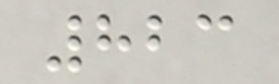823
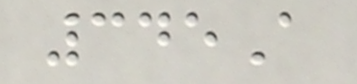345A
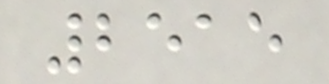2515
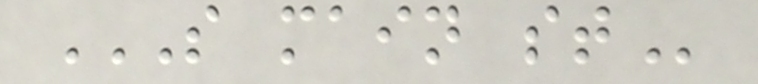S MAIN ST
